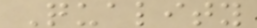Quality
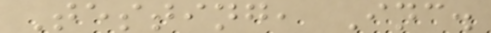Testing, Inc.
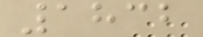1832
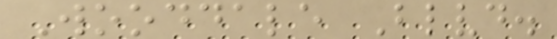Wooddale Blvd.
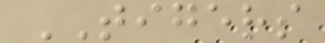TIGERS
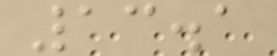13.1
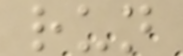run
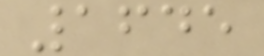1645
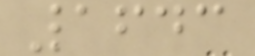1643
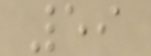59
